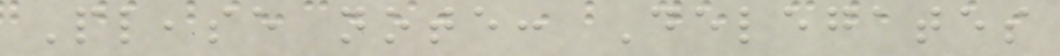Please note: Delegates
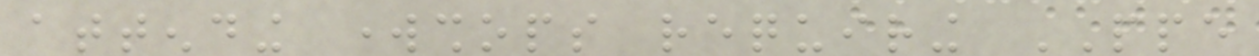attending workshops requiring PPE
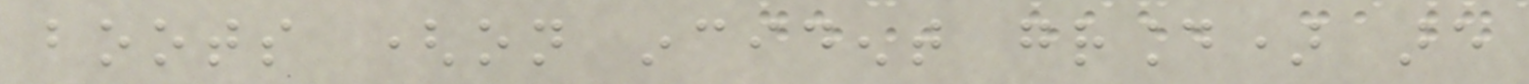boots (on incident ground) are
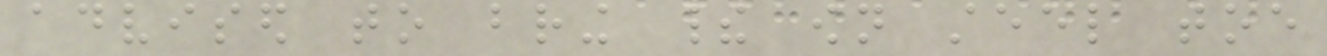advised to bring their own steel toe
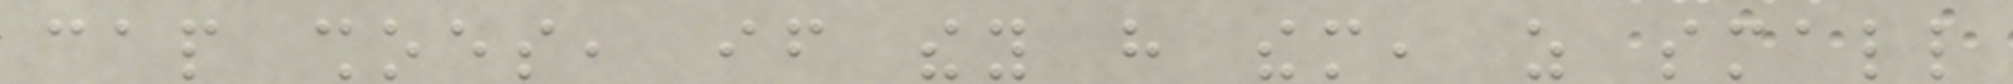cap shoes, if they have them, as small
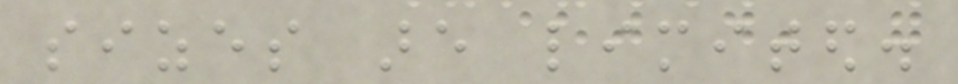sizes are limited.
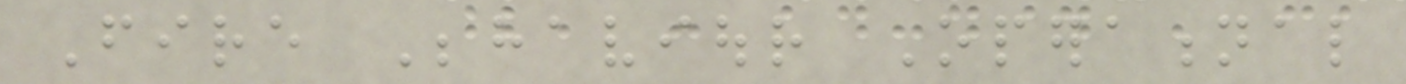Fire Behaviour Operational
